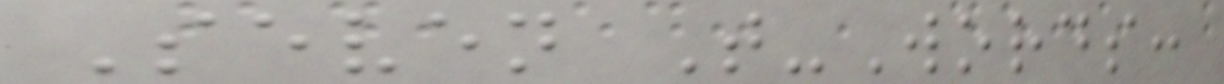Seven T-Words:
